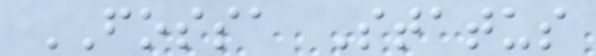FOSSA Status
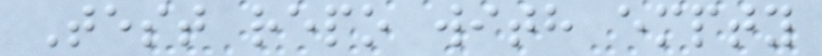Test repo with empty
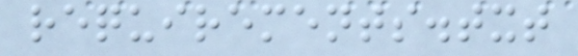requirements.txt
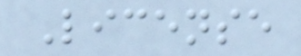License
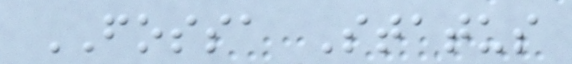FOSSA Status
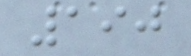190
